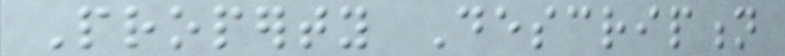Property Description
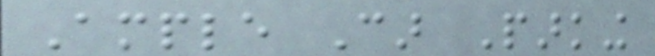Ample Car Parking
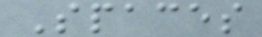Spaces
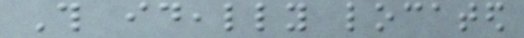This ideally located
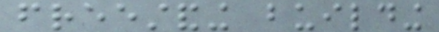freestanding building
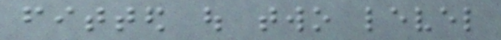fitted out two level
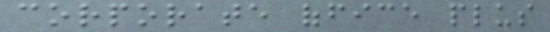corporate office plus
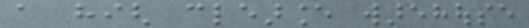a high clearance warehouse
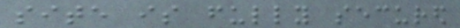site is fully secured
